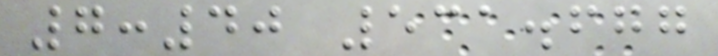7:40 531.677
